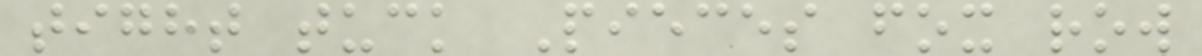tight tuck Pieces fox row
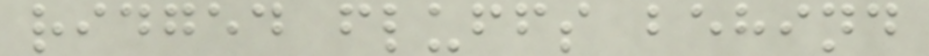ridged fluffs behind
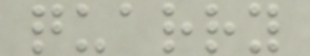quarry
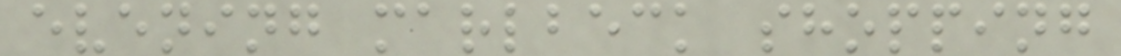evening marlbeck shopping
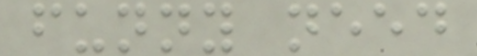funny need
